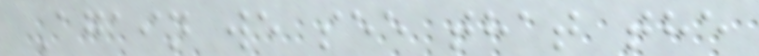Again we see that the
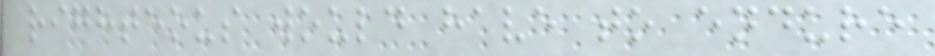righteous would have to endure
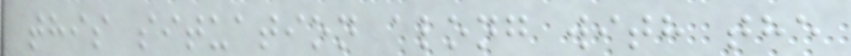this situation along with the
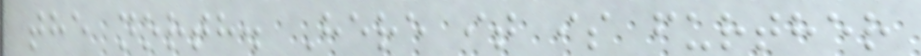the north. Here it is further
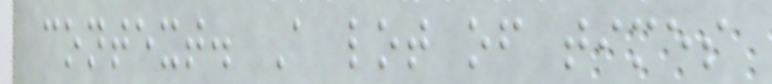context. A lot of times
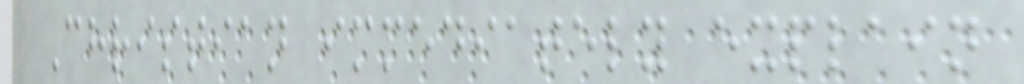Christian immediately explain
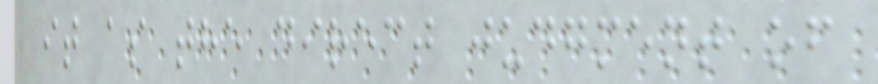it as the direct judgment of
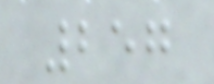257
